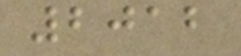2012
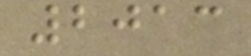2013
